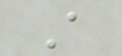A
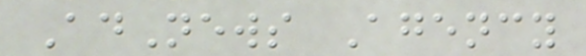AdNews Agency
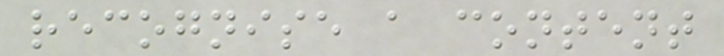recognise a content
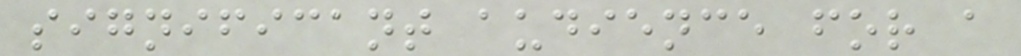significant audience for a
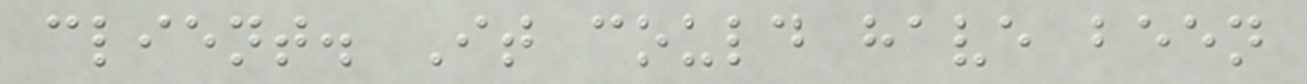client. It could have been
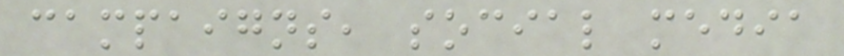campaigns, social media
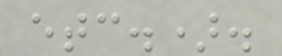etc.).
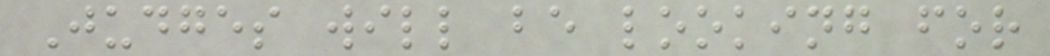Judges will be looking for
